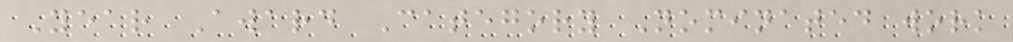Year Award Category Nominated work
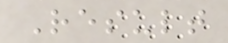Result
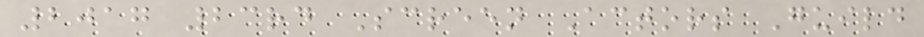2017 23rd Screen Actors Guild
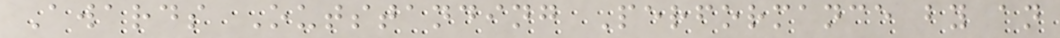Awards Outstanding Performance by an
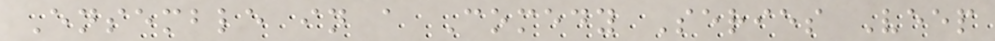Ensemble in a Comedy Series Veep
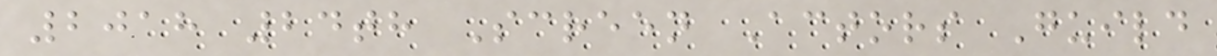2018 24th Screen Actors Guild
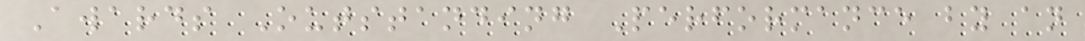Awards Outstanding Performance by an
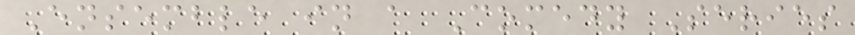Ensemble in a Comedy Series
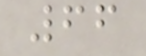66
